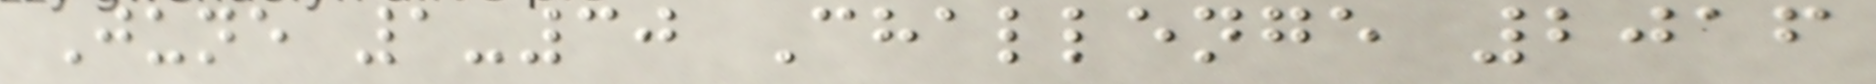June 1-30 Challenge 2016
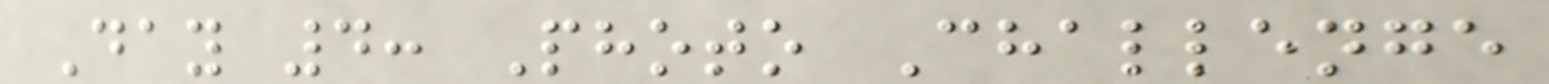Day 4: Photo Challenge
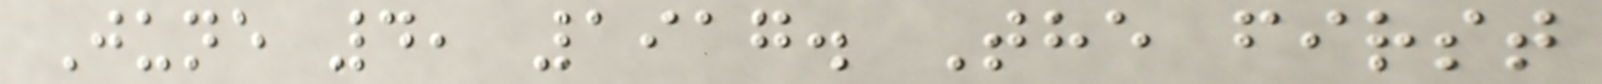June 4, 1917. The first
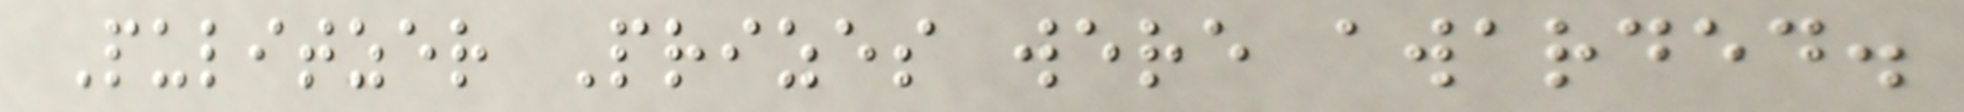Pulitzer Prizes were awarded.
